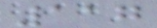117
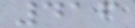416
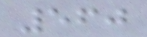560
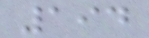194
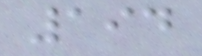194
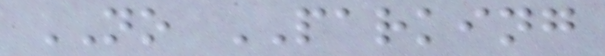NO PARKING
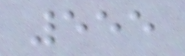555
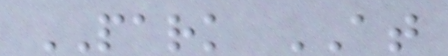PARK AT
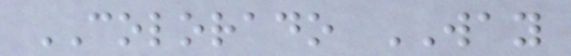COLORADO WAY
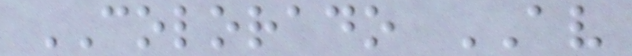COLORADO AV
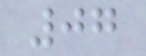07
